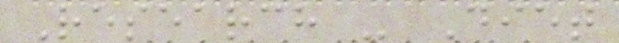Research - Diet
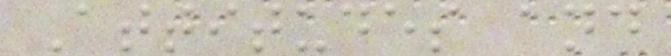Attitudes and
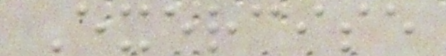Exercise
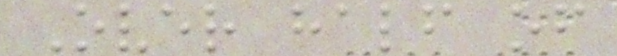Over half of
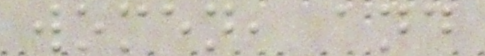women, and
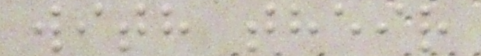with their
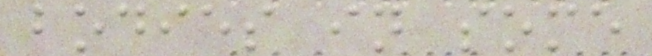bodies in some
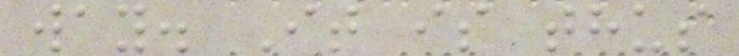way. It is thus
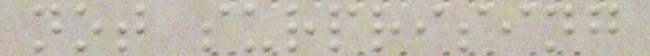not surprising
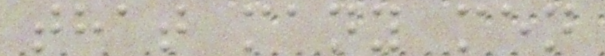that many men
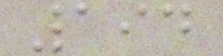194
